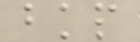bkp
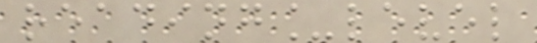reading_level
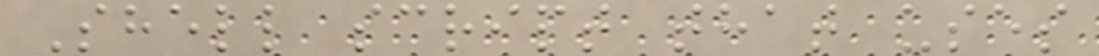Shell script that uses
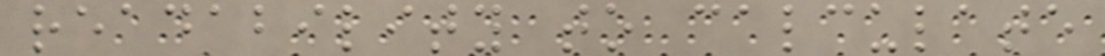readability to calculate
